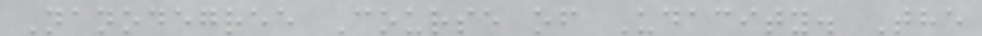Nanodegree Course of Udacity. The
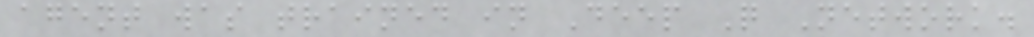agent was trained in Deep Q Network.
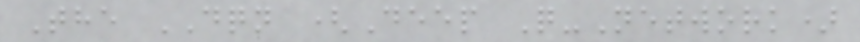The DQN (Deep Q-Network)
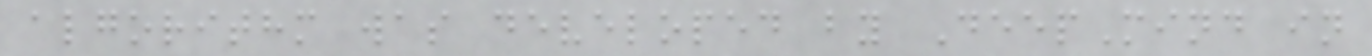algorithm was developed by DeepMind in
